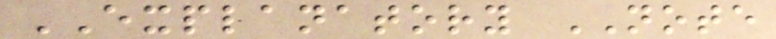EXPLANATORY NOTE
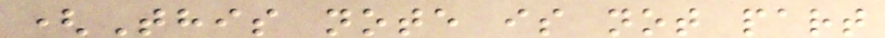(This note is not part
